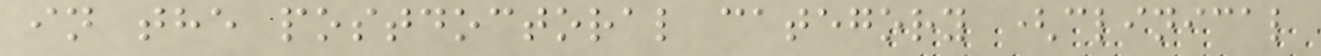in the postdoctoral category (clinical
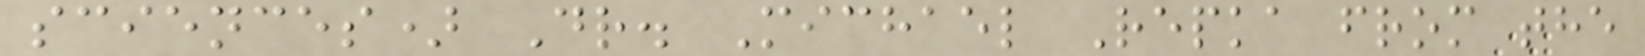sciences) Dr. Michael Repka from the
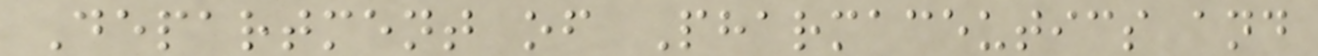Department of Pharmaceutics and
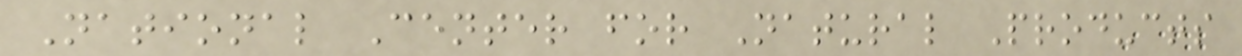National Center for Natural Products
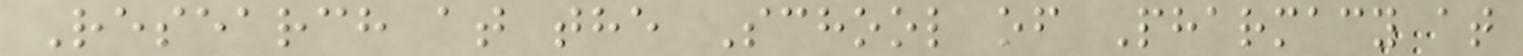Research at the School of Pharmacy at
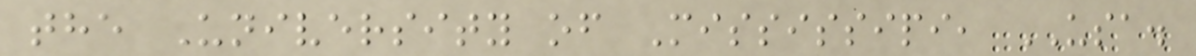the University of Mississipi, USA.
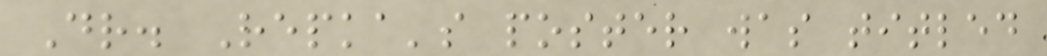Dr. Repka's poster was titled
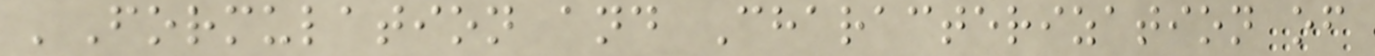'Formulation and Characterization of
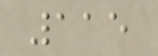115
